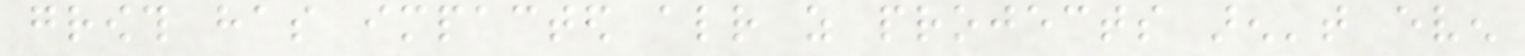growth has impacted already as projects aren't even
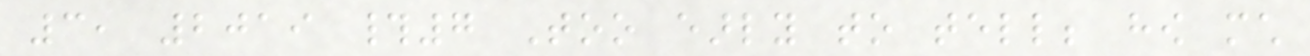3, 2019 #7 Too early to tell; how much
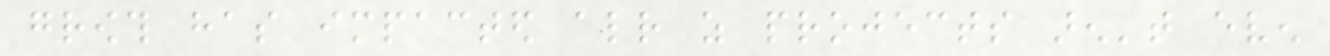growth has impacted already as projects aren't even
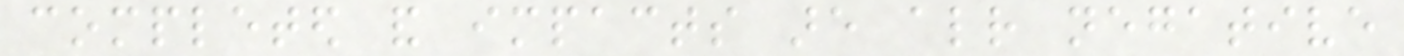completed and impacts are already negative
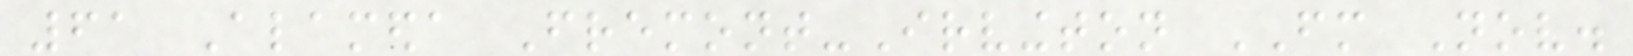61 Alameda Fremont-Irvington FM Nov.
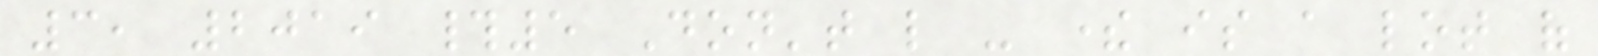3, 2019 #5 Don't like - there is a lot of
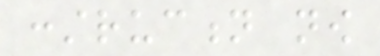construction now
